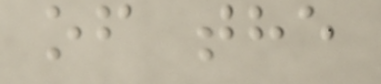of the
